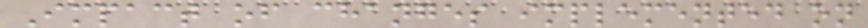Impact of changes implemented on
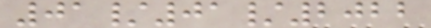01/01/2022
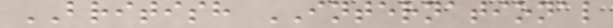BRITISH INTERNATIONAL
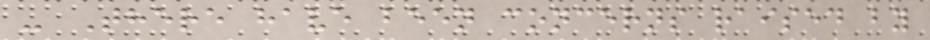- There have been concerns raised by
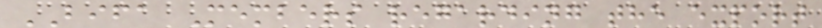BIFA Members regarding the export
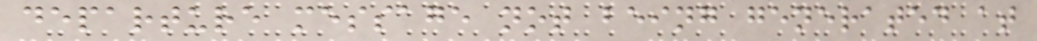departure message not being generated at
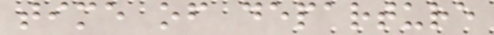time of departure
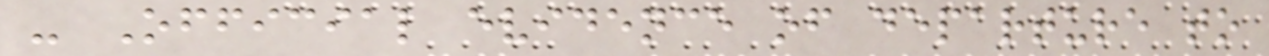- Official evidence of departure to
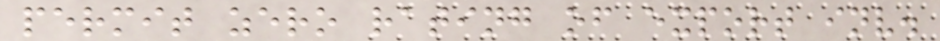permit zero rating of export inv.
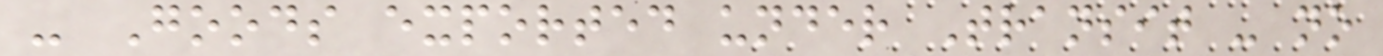- Goods exported under Transit - no
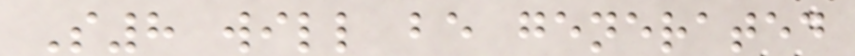S8 will be generated
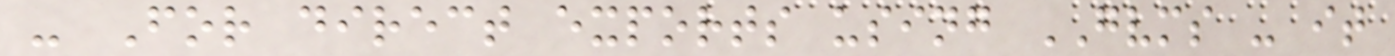- For direct exports using GVMS - it
